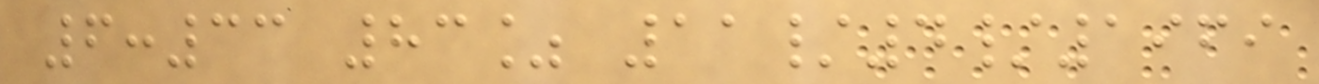6:33 83% 11/4/1969
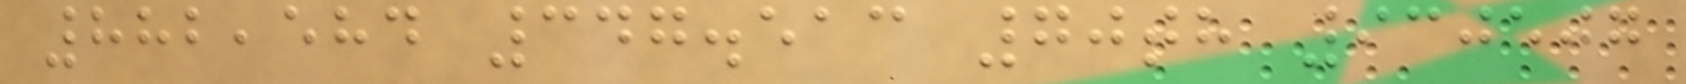882,584 347.513 70th 930507
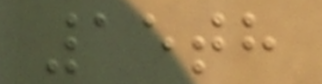15th
